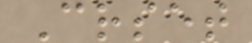Crset
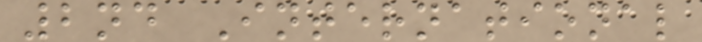2nd International
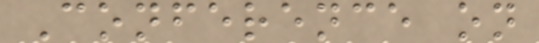Conference on
